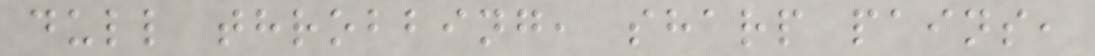dull throbbing, sharp pains,
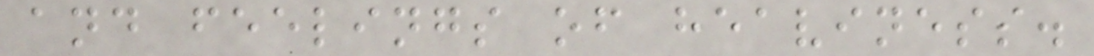and feelings of heaviness.
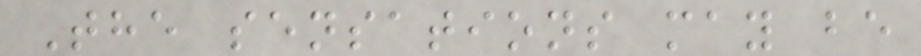The sensations may be
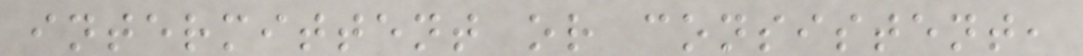intermittent or consistent,
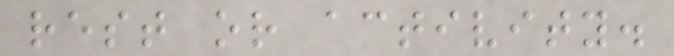rest or activity.
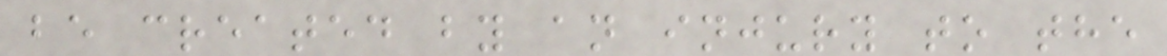be created by an injury to the
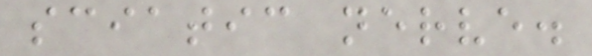sciatic nerve.
